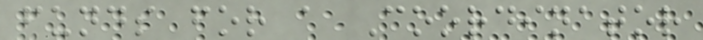funds for a Coordinator
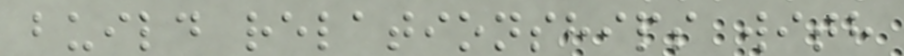build relationships with
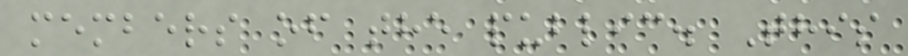members of the public. This
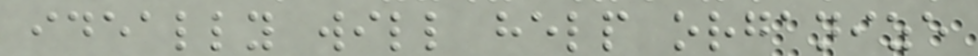ideally will help organize
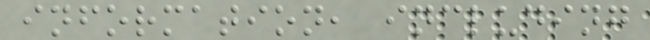information, including
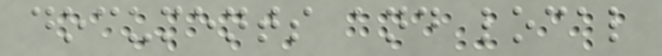documents and local
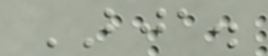BJA.
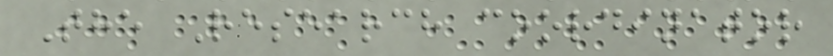The Research coordinator
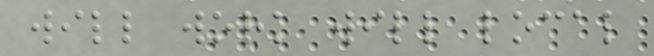will work will local
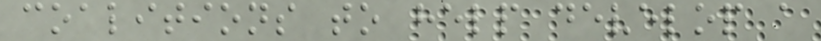coalitions to help develop a
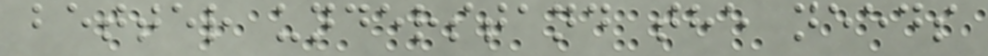better understand the needs
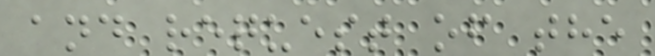and request of the
